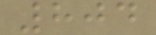804
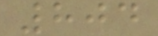804
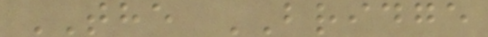THE BRIDGE
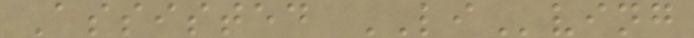Assisted LIving
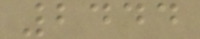2444
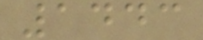1443
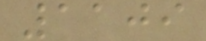1109
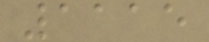1115
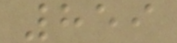859
